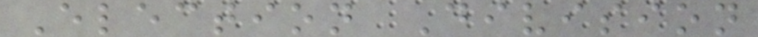Election Division
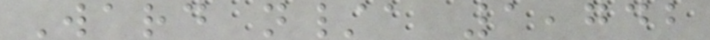Ward n/a 1,742
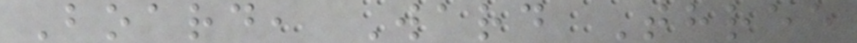Board, Ward Three
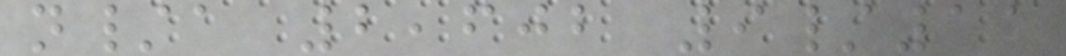n/a 2,602 9/11
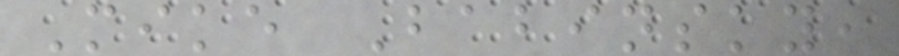Mike Babinsky,
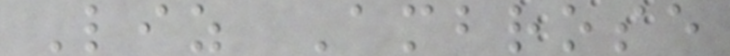Liz Ambrose
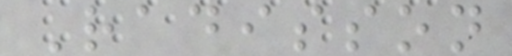Radisson
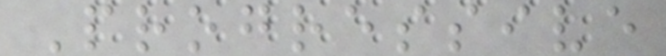Progressive
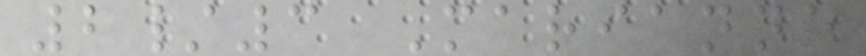2/3 Marianne
